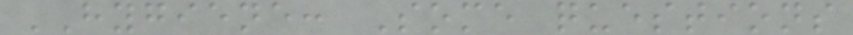HYGIENE: Some questions
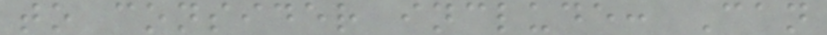to consider include: Can
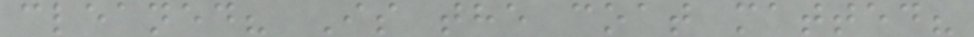cleaned? Is the coat matted?
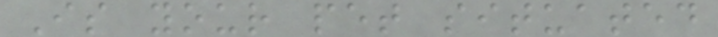Is your pet situated
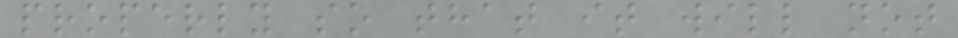properly so that it will not
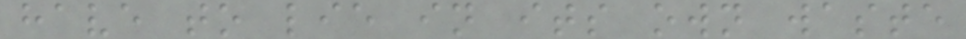have to lie in its own waste
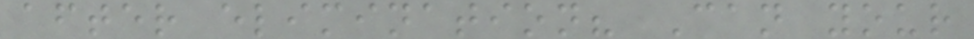after elimination? Can your
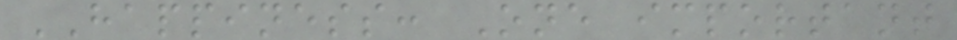HAPPINESS: One important
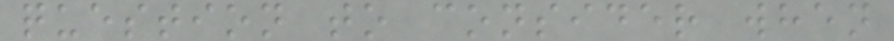question to consider when
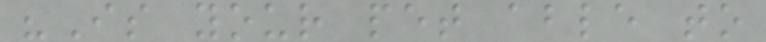"Is your pet able to
